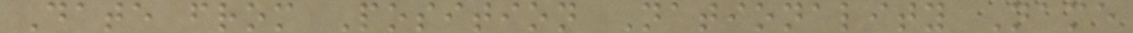Date from Position Nationality Name
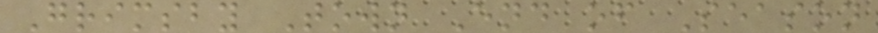Grimsby Town End of Season
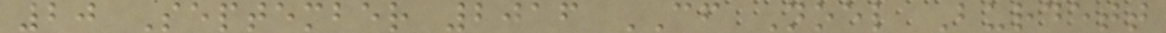20 September 2016 CF Noel Burdett
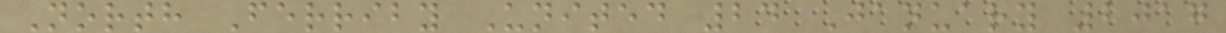North Ferriby United 24 January 2017
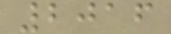2016
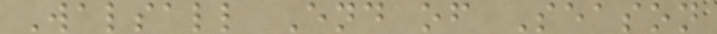Walsall End of Season
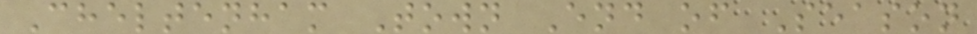Cheltenham Town End of Season
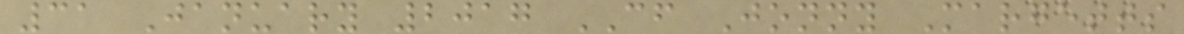31 January 2017 CF Jonny Margetts
